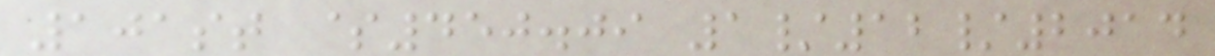101st $450.09 1/12/2014
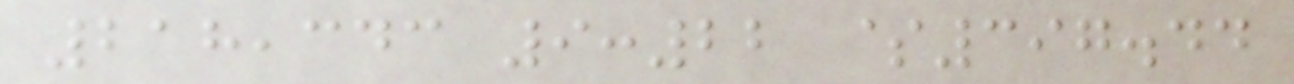218,343 9:22 $397.44
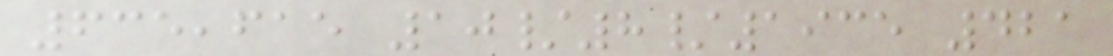635,615 10/8/1935 421
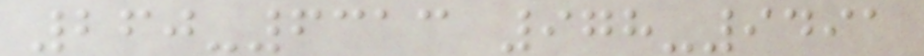260-6313 978-9491
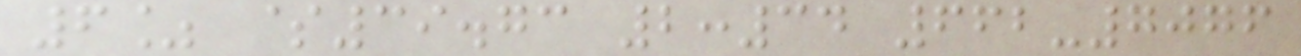6% $39.73 2:34 662-7076
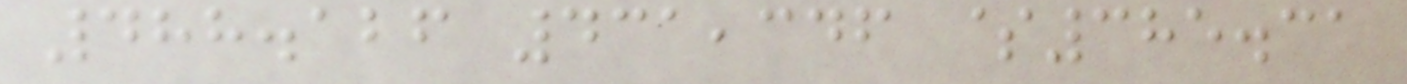488.126 431,346 $385.31
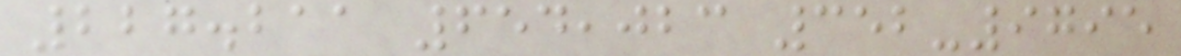227.211 654,023 352-9795
